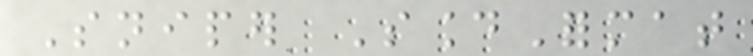Sniper SoundFormat
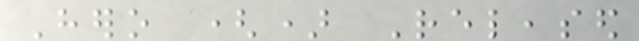Hero () Released
